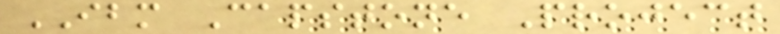IBM Capstone Project
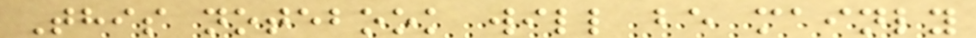This notebook will be mainly
